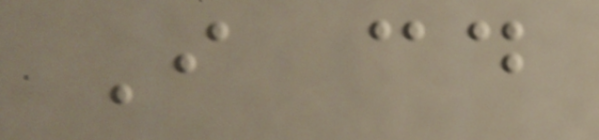I could
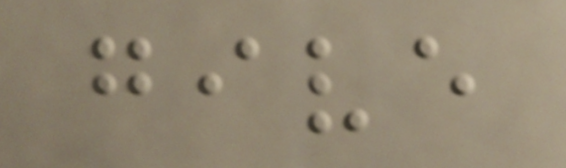give
